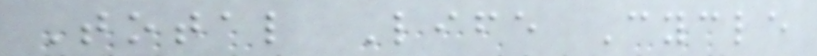Total Life Cycle
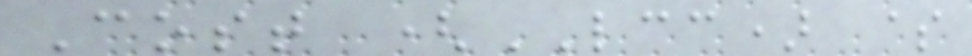Cost (LCC) $
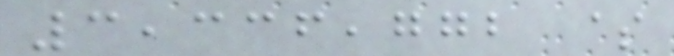3,336,772 $
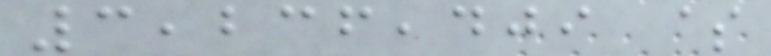3,236,409 $
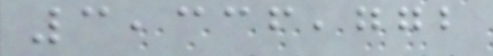3,336,772
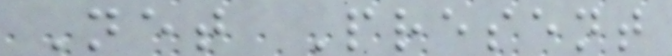Net Present
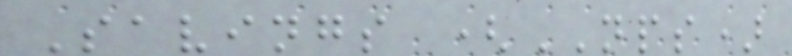Savings (NPS)
